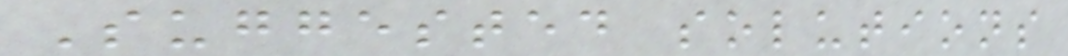Suggested solutions
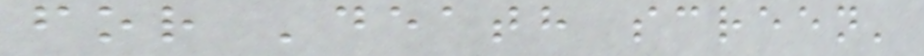for 'death screen'
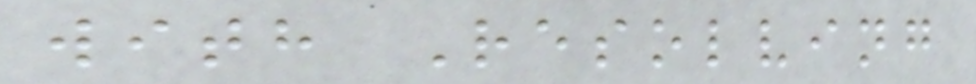with Resolving
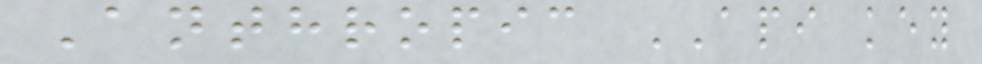Anthropic API key
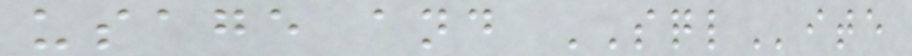usage and SQLite
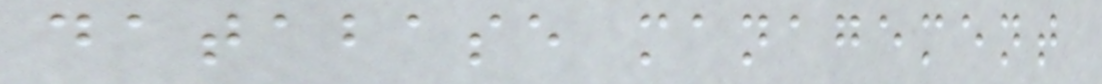database management
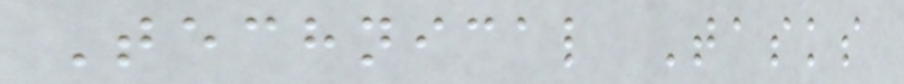Technical Tasks
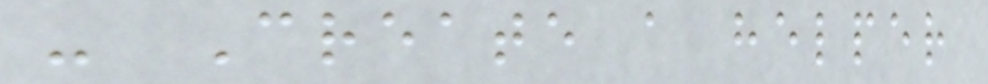- Create a helper
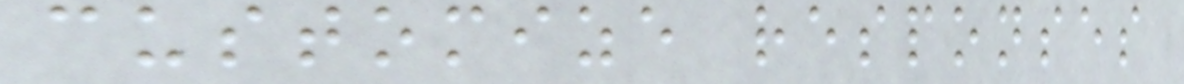customize responses
